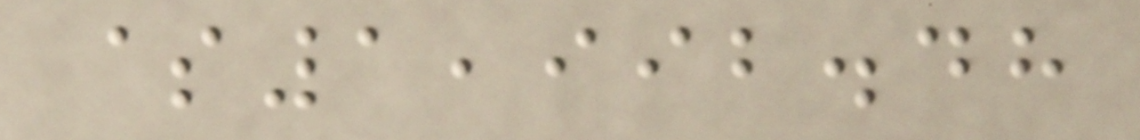$1,992.48
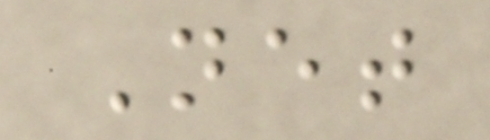Net
